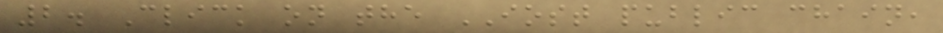2. Click on the IOST public chain,
